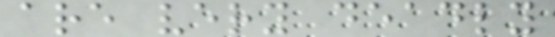are very deadly
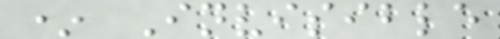* Invisible
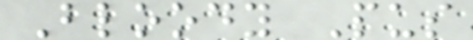Bloody Pus
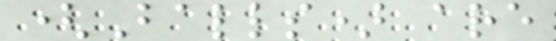(Balls) are
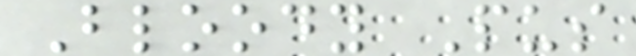Bloody Pus
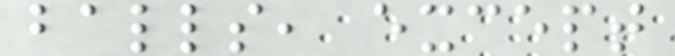balls, except
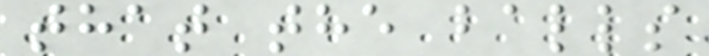that the balls
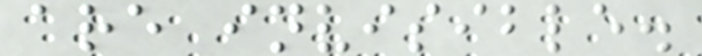are invisible.
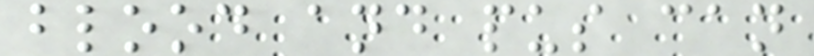blood and pus can
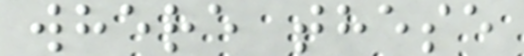where these
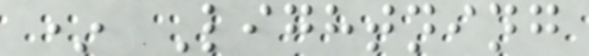* Lightning
